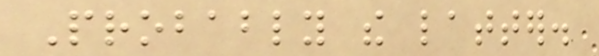Probably the latter.
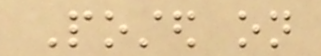Posted on
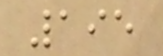195
